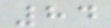84
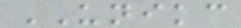UNIKC
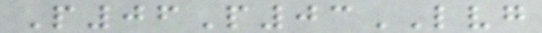P06P03LVG
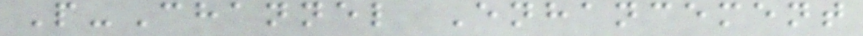P-Channel Enhancement
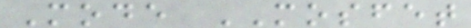Mode MOSFET
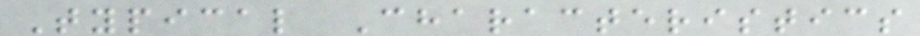Typical Characteristics
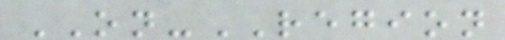ON-REGION
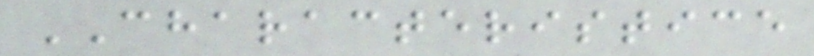CHARACTERISTICE
